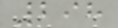298
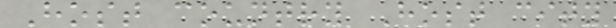Host country Host city
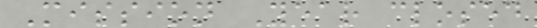Mission Year closed
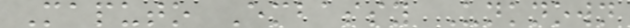Maputo Embassy Unknown
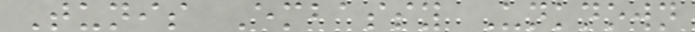Tunis Embassy Unknown
